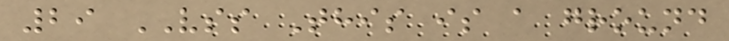29 VSS This is a ground
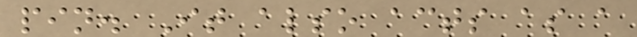pin. It also acts as a
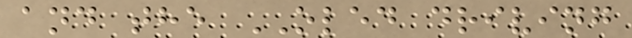and the OLED driving
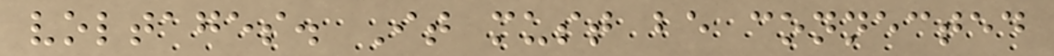voltages. It must be connected
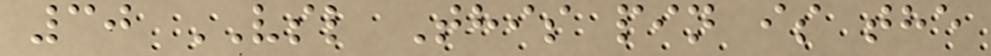30 VSL This pin is the
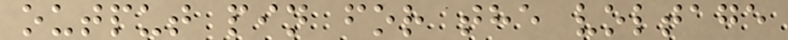output pin for the voltage
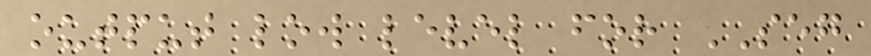output low level for SEG
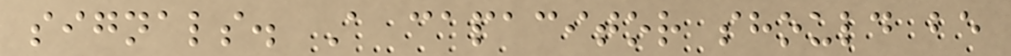signals. A capacitor should be
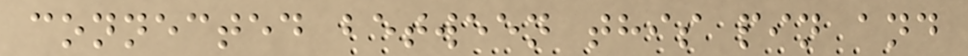connected between this pin and
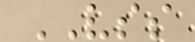VSS
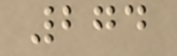274
